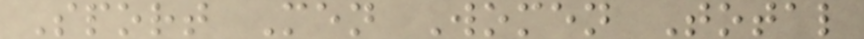Sport Men Women Total
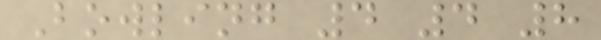Bowling 4 4 8
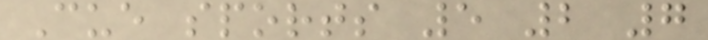Cue sports 5 2 7
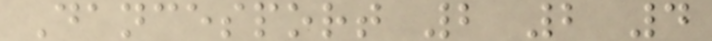Dancesport 2 2 4
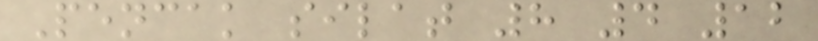Pencak silat 8 4 12
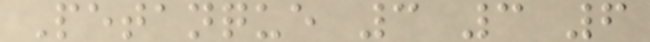Petanque 3 3 6
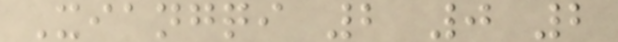Xiangqi 2 0 2
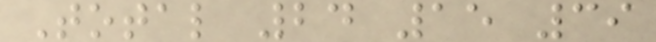Total 24 15 39
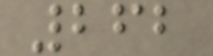262
